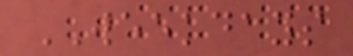WEEKDAYS
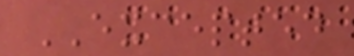EXCEPTED
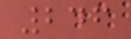246
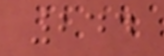244
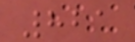821
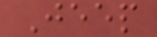Jeep
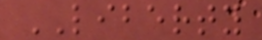LIBERTY
